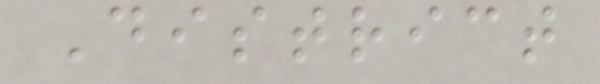District
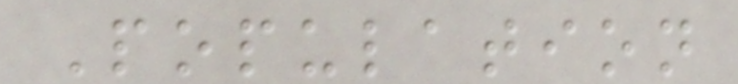Population
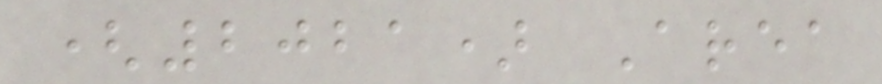(2021) Area
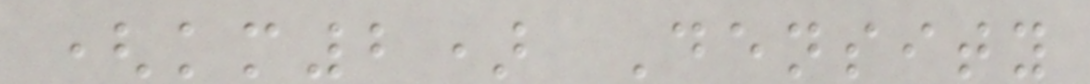(km2) Density
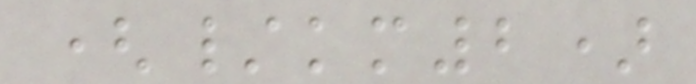(/km2)
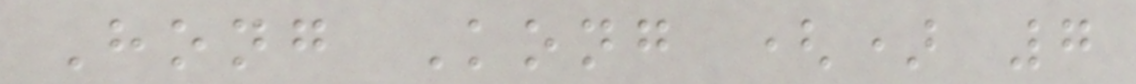Hong Kong () 7
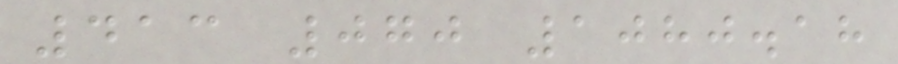413 070 1080.18
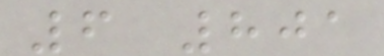6 801
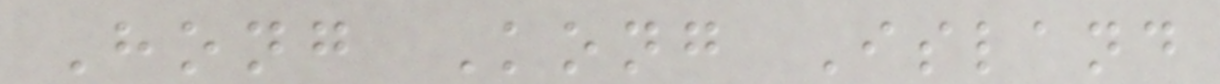Hong Kong Island
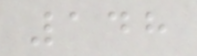148
